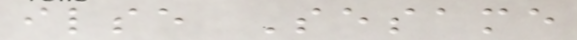ilse Sesame
